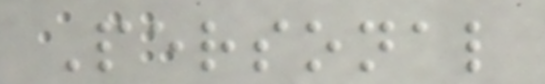Personal
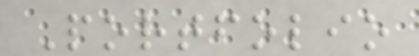Portfolio
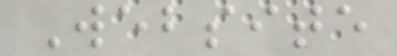Website
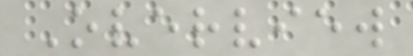Overview
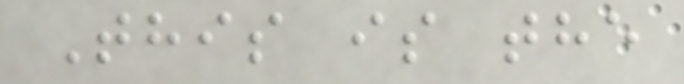This is the
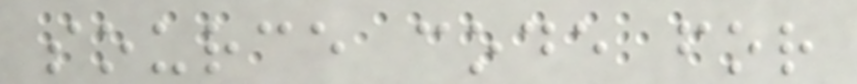source code for
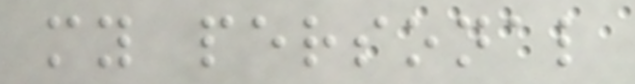my personal
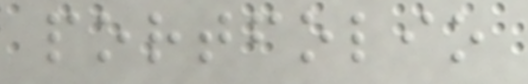portfolio
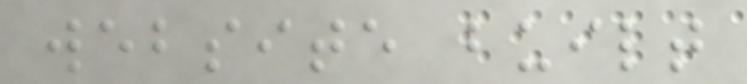website built
